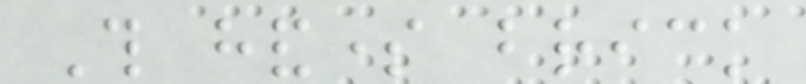This handsome brick
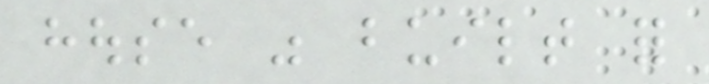house was built for
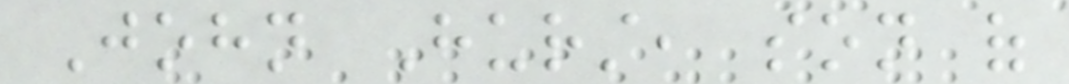John Hurst, son of
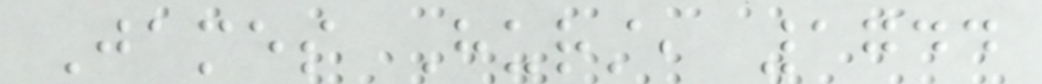James Hurst, 1744
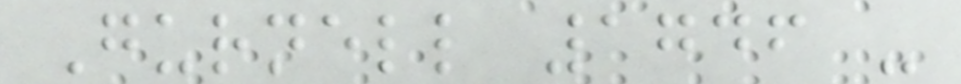Gurnell 1746 -
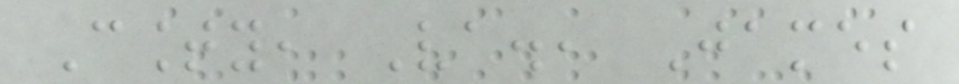County, Va., James
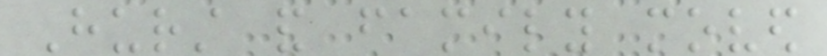Hurst and family moved
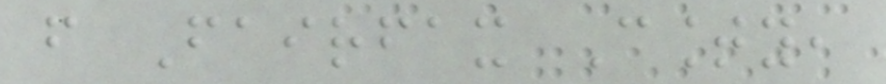from Fairfax County,
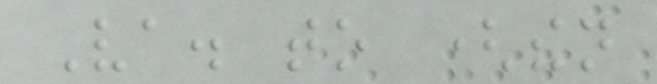Va. to (then
